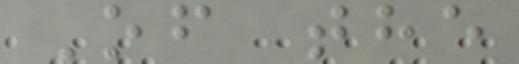Of the
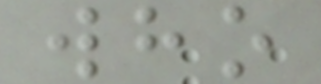who
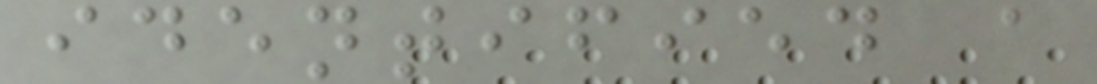identified a
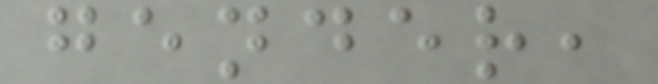gender,
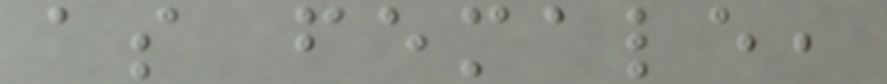as female,
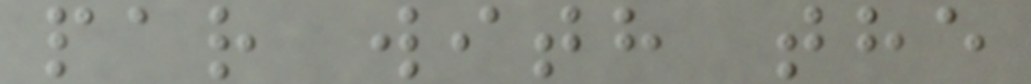par with the
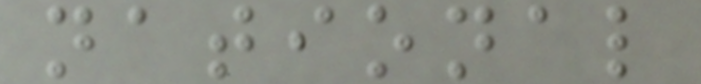national
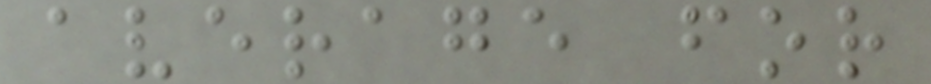average for
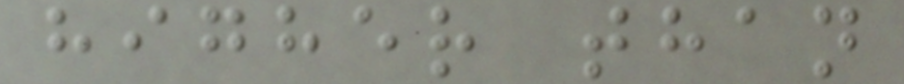higher than
